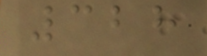328
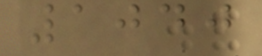1040
